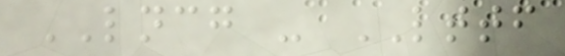LNCG - LTTF
